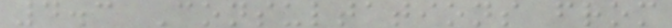4.3 Consultations from
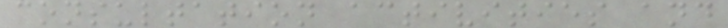consultation activities and
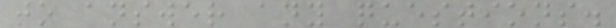to answer any questions.
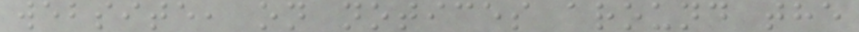website, on notices around the
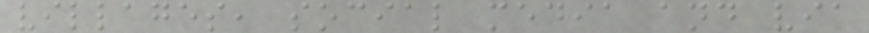villages, social media and via
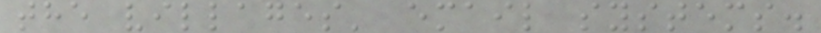the villages' email systems.
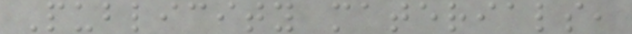Publicity materials,
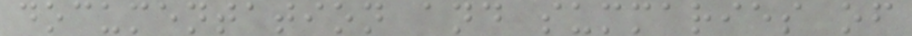documentation and summaries of
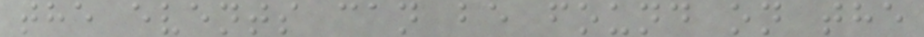the events can be found on the
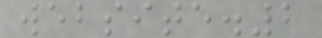website.2
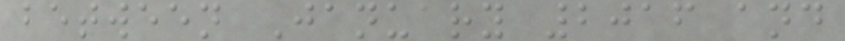between January 2016 and
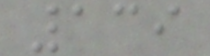139
